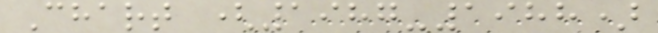Chart (1987-1988)
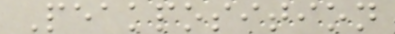Peakposition
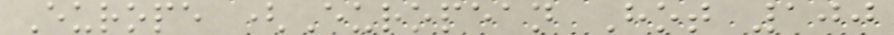Europe (European Hot 100
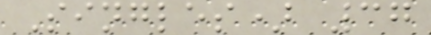Singles) 37
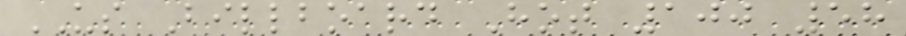US Billboard Hot 100 58
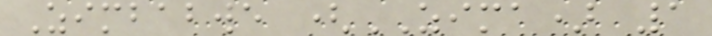Zimbabwe (ZIMA) 1
